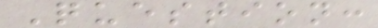Question:
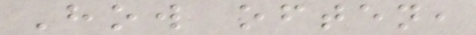How often,
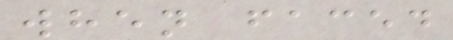when faced
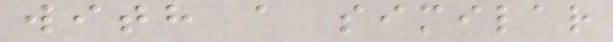with a similar
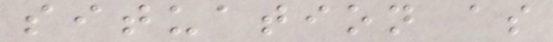situation as
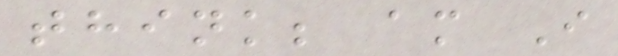think; am I
